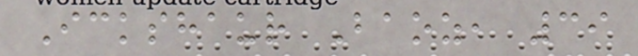Ickshaur Baoz, 39
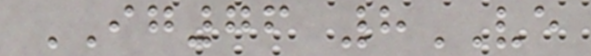IG76 8VE
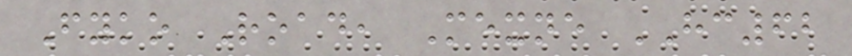Fyko Road, Mexne HC62
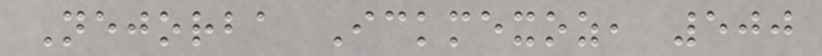Nejorba Ickmexoz, 500
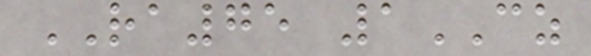RA75 1CZ
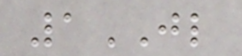1JL
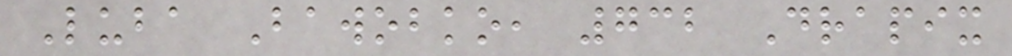Luba Bawobko, 732 Drapix
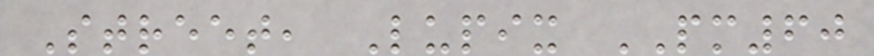Street, Lupix PM60
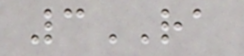3RA
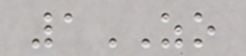1ZO
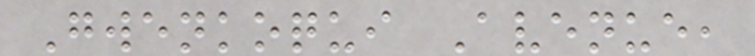Gwenkoqui Avenue,
